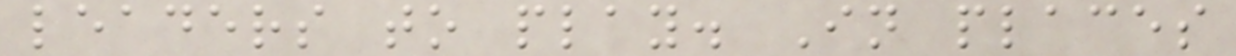leaders to play. In places
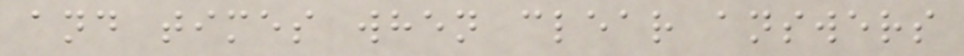and times when clear answers
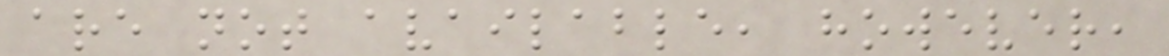are not available, however,
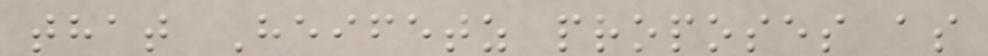that Heifetz proposes as
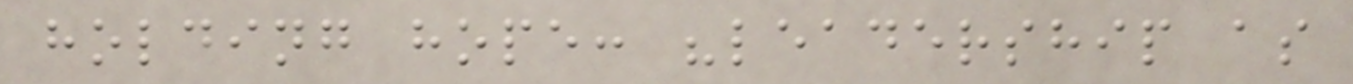holding hope: "leadership as
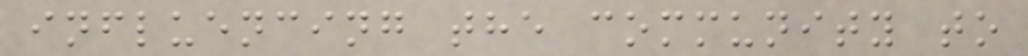influencing the community to
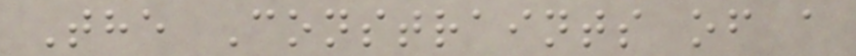The Constraints of a
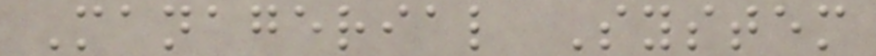Managerial System
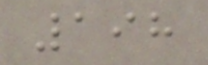198
